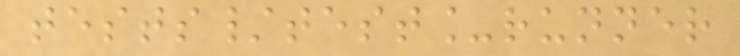tests/test_runner
